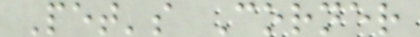Pet's Corner
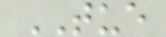TUE
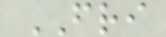FRI
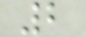2
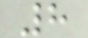8
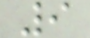9
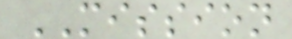MISSION
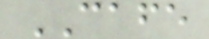CAFE
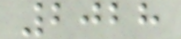2028
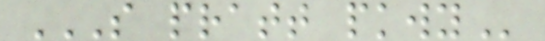S PRATT PKWY
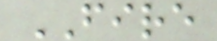FIRE
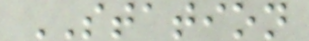STATION
